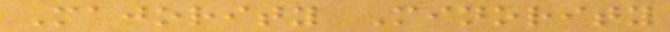Majority Minority
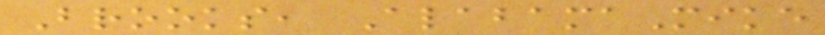Brooks, AlabamaMike
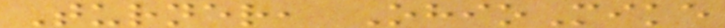Turner, OhioMike
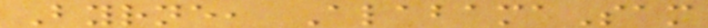Byrne, AlabamaSam
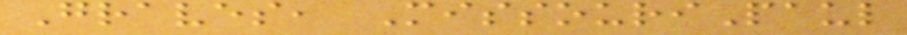Graves, MissouriPaul
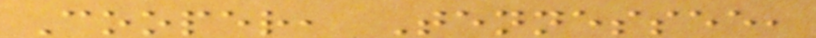Cooper, Tennessee,
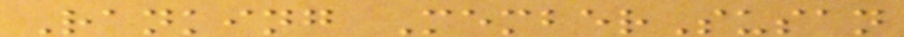Ranking MemberSusan
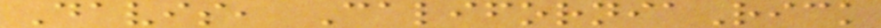Davis, CaliforniaRick
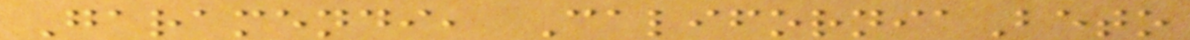Garamendi, CaliforniaBeto
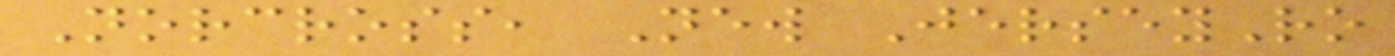Norcross, New JerseyRo
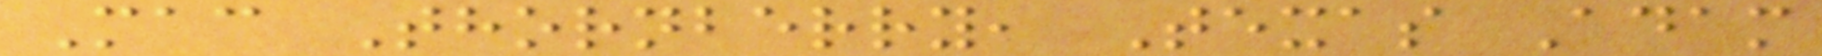Mac Thornberry, Texas Adam
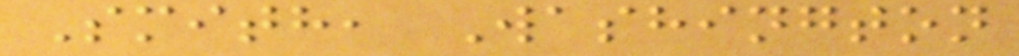Smith, Washington
